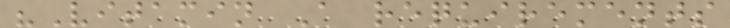"Vitamin A requirements
